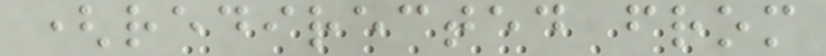(redirected from
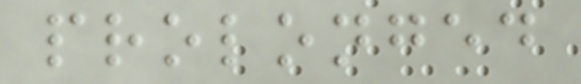prolonged
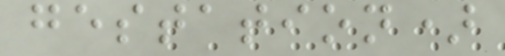gestation)
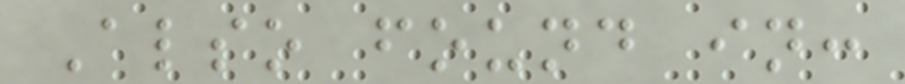Also found in:
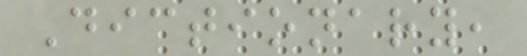Dictionary,
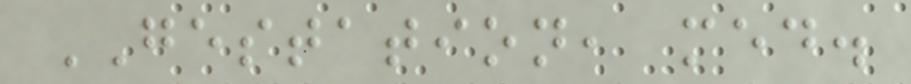GESTATION, med.
